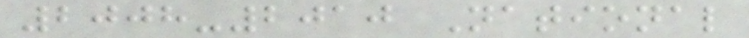2008-2010 National
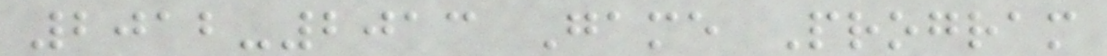2012-2013 Game Program
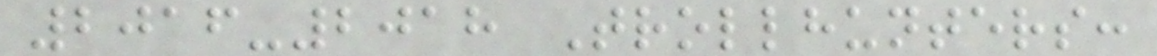2016-2018 Trollhunters:
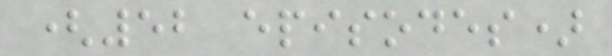(52 episodes)
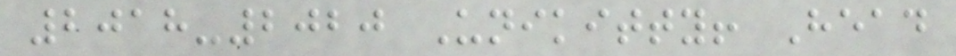2018-2020 Unikitty! Head
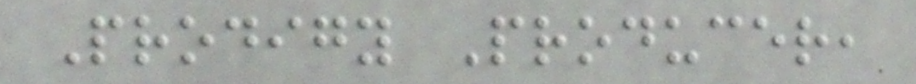Prodigy Producer,
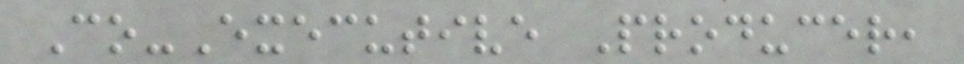Co-Executive Producer,
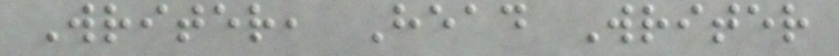Writer, Head Writer
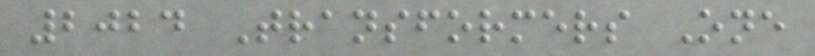2024 Transformers One
